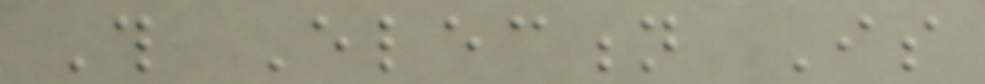This Election Is
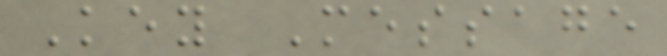Key Message
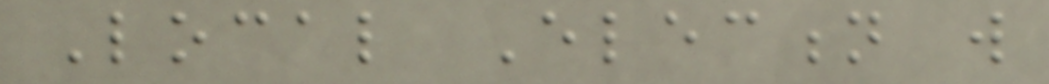Local Election will
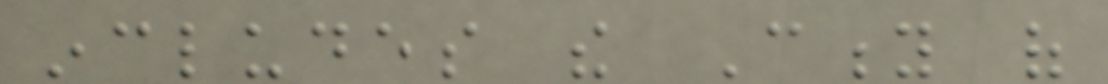includes the City of
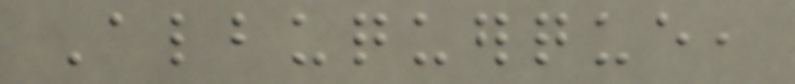Albuquerque,
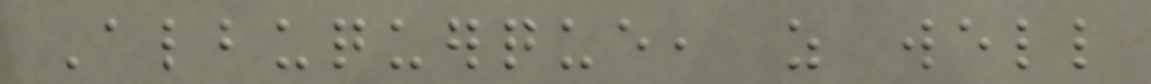Albuquerque, as well
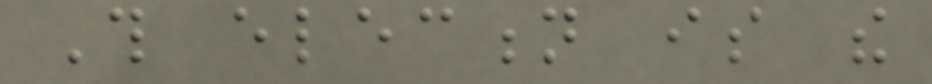This election is the
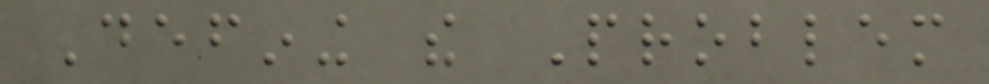Defining the Problem
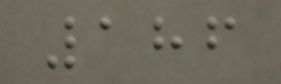186
